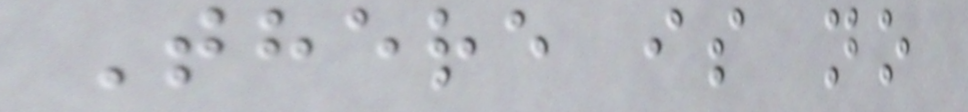There is no
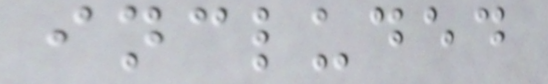included
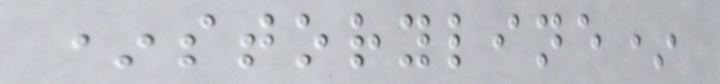*storyline*
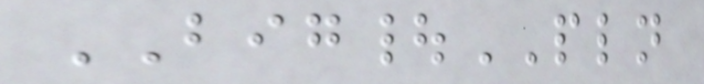BIG|PLN
